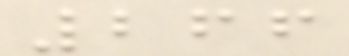266
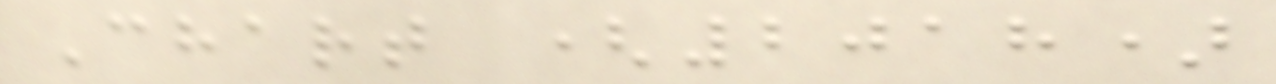Chart (2018)
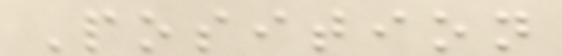Position
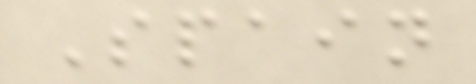Spain
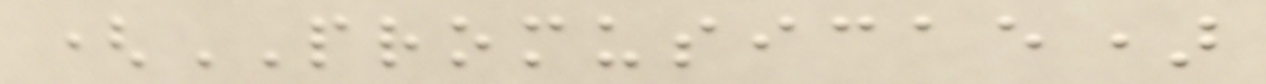(PROMUSICAE)
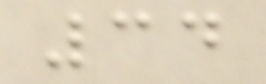34
